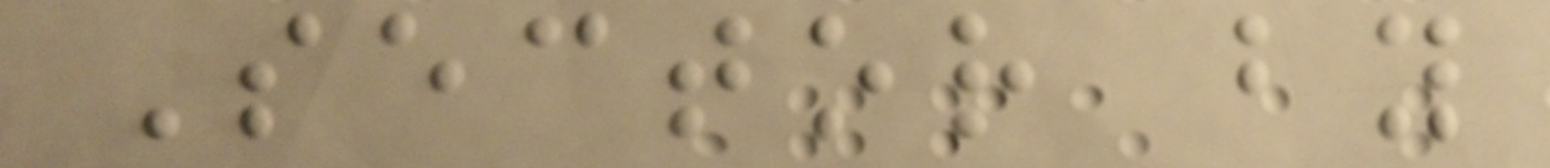Sector by
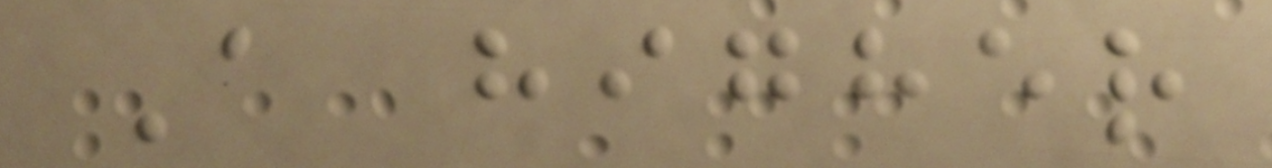A higher
